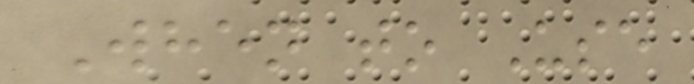When to Use
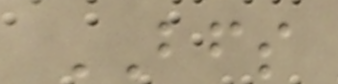BFS
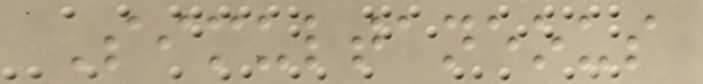Simultaneous
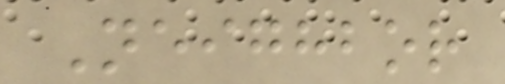Neighbor
